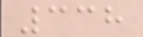338
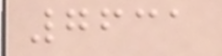7631
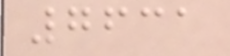7631
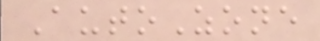AutoZone
